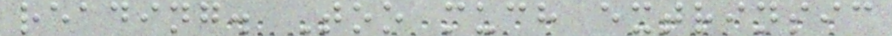reading. Too much extrinsic
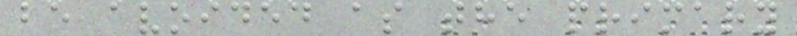be avoided as the primary
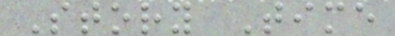Story Time
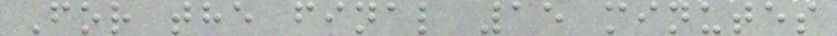For the final 15 minutes
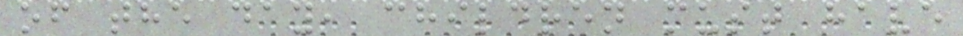of the day, children must have
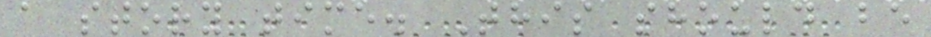a story time. This should be
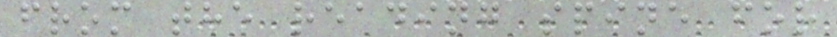from the reading spine for
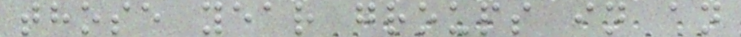those year groups in an
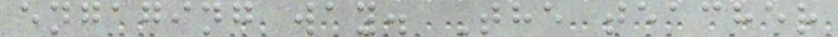engaging way. The teacher
